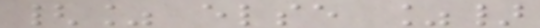{% else %}
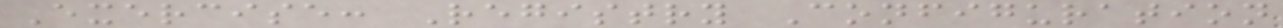Exercise: Registry Configuration
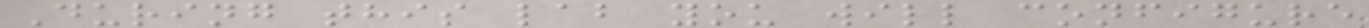During this lab you will configure
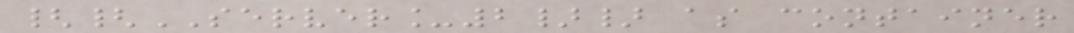{{SERVER_2}} as container
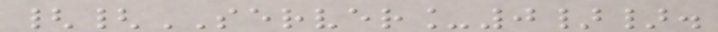{{SERVER_0}}.
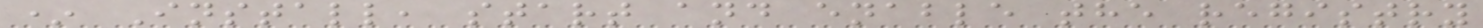* Install, start and enable the registry
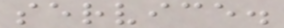service.
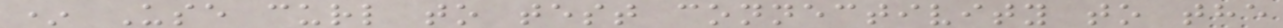* Use curl to test connectivity to the
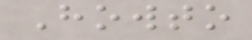Howto
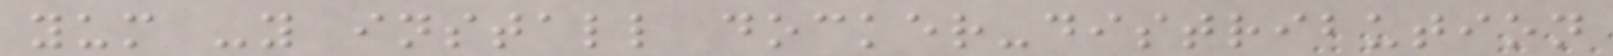yum -y install docker-distribution
